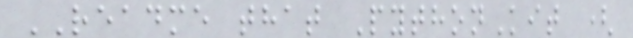README that PythonKit (
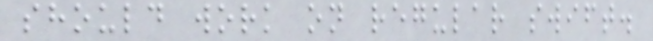should work on regular swift.
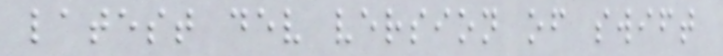latest dev version of swift
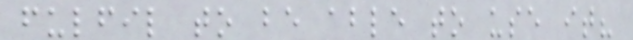fulfil to be able to use it?
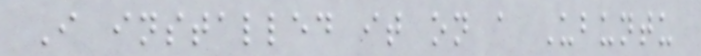I installed it on a Ubuntu
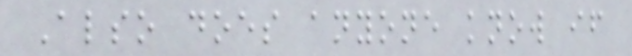Also does anyone know if
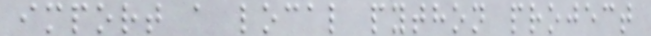import a local python project
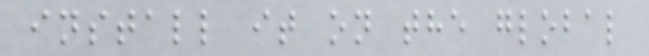install it on the global
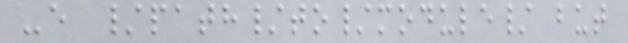-e /path/to/module/ but
